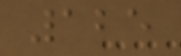125
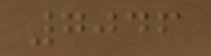7046
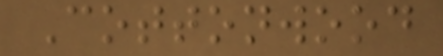Cottonwood
